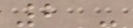2 -
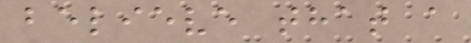believe that a
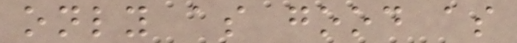only as good as
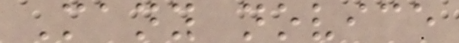Many novice
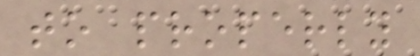to properly
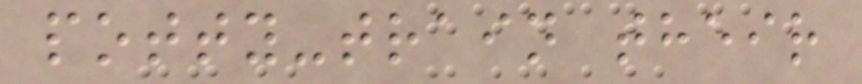potty-train their
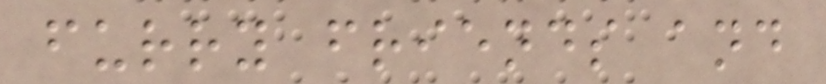furry friends and
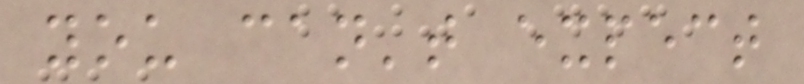you can't expect
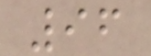96
